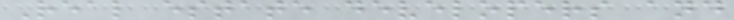Real estate developers and
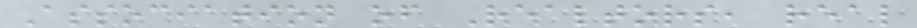Association of Realtors, real
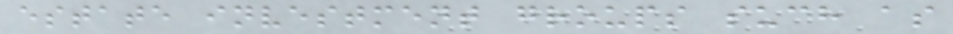estate investment groups such as
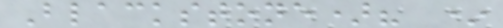Blackstone)? *
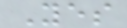Yes
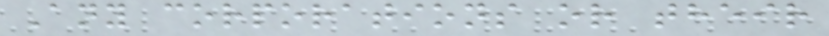Any corporations or their
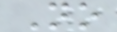No
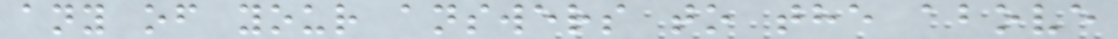any of your answers to the above
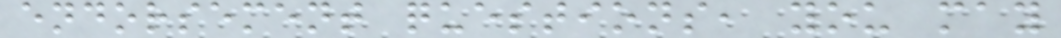endorsement questions, you may
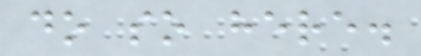do so here.
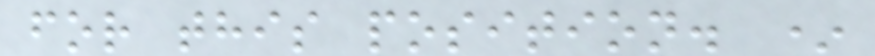for this position. *
